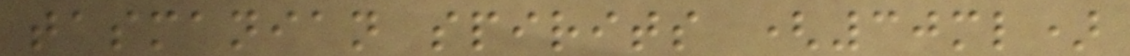tasmanian spirits (30ml)
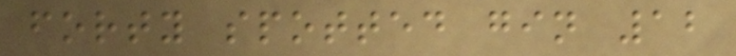forty spotted gin 12
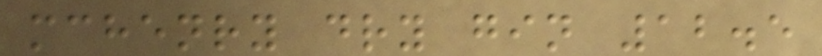mchenry dry gin 12.5
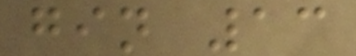gin 13
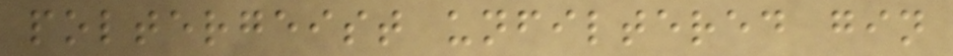poltergeist unfiltered gin
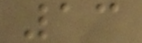13
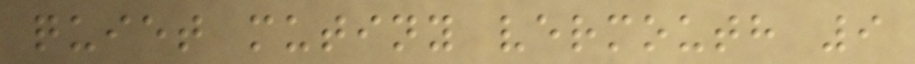quiet mutiny vermouth 9
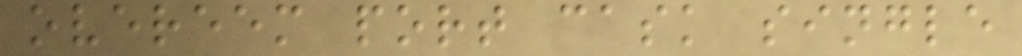overeem port cask single
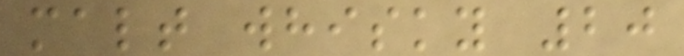malt whisky 20
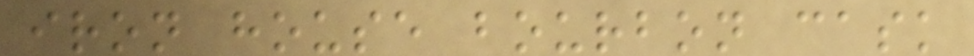iron house bourbon cask
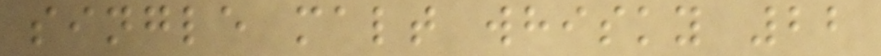single malt whisky 22
